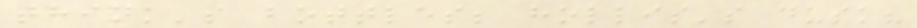think's bottles; hollis's dusk?
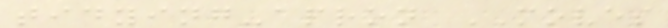tidying-apron MOVES
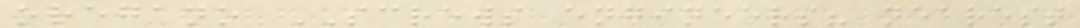oregano SCREWS engineers? nearest
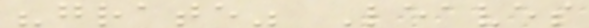"grate" Leaves
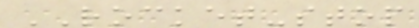ROCKET-stop
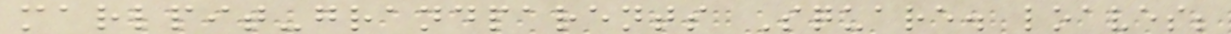marlpit-grandparents Square. loaves;
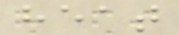heat
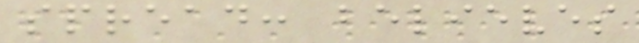spread: believes
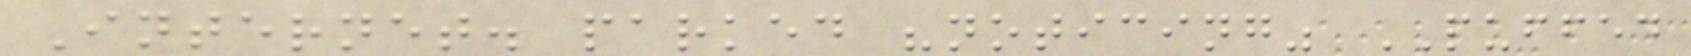Internet. parked "noticing" PUFFED
